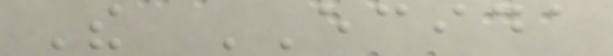The ECIDA
